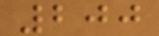200
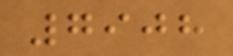7908
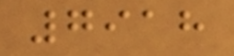7918
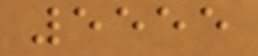5555
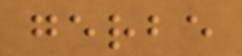gerbe
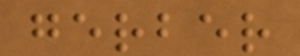gerber
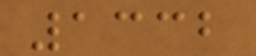1332
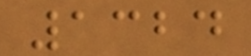1324
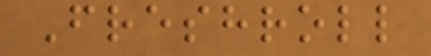Freshroll
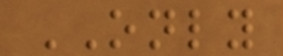ONLY
